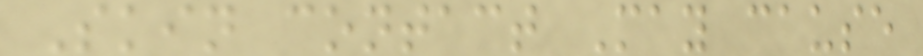Skin contact May cause
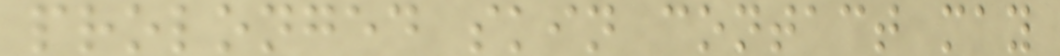prolonged skin contact may
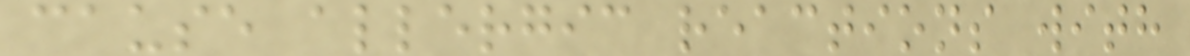cause allergic reactions with
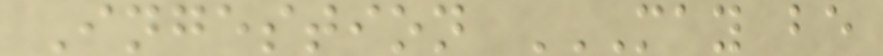Ingestion MAY BE
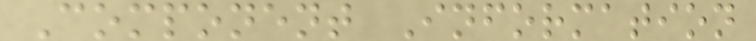Component Information
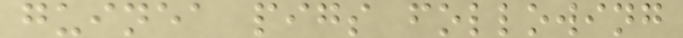guinea pigs following
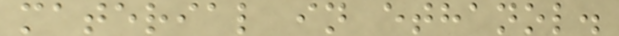material in ethanol.
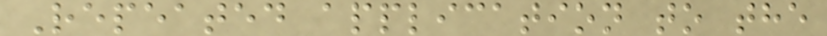Repeated application to the
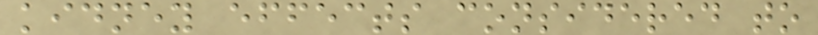kidney effects considered to
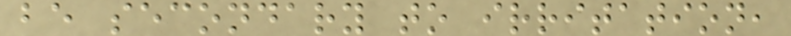be secondary to irritation,
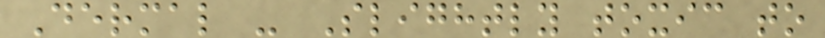Dermal - Slightly toxic to
